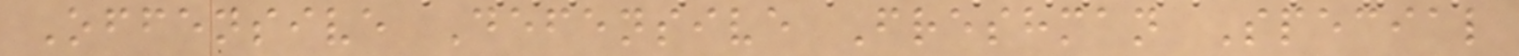Offensive Defensive Freshman Special
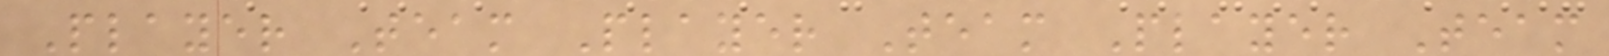Player Team Player Team Player Team
